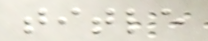title
